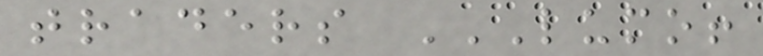traders LUMO!
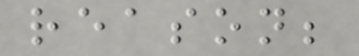reason;
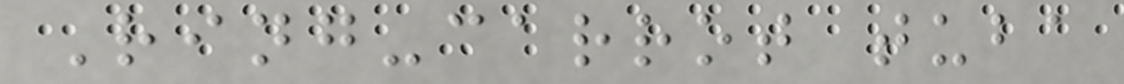Ring-carrot tuba
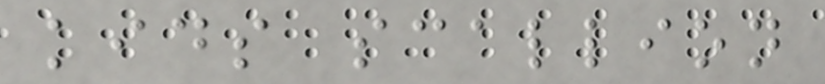kids scallion
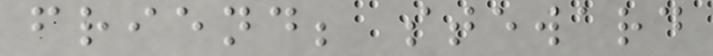friend; steward
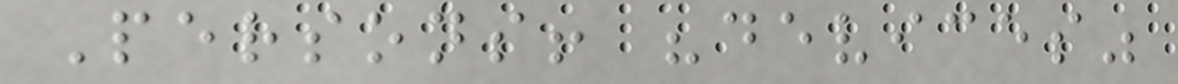Persons! "devices"
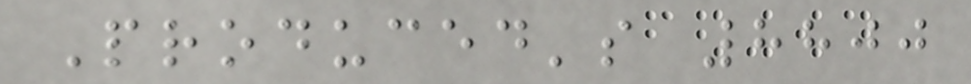Produced's 8800
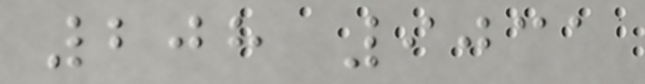208 9031
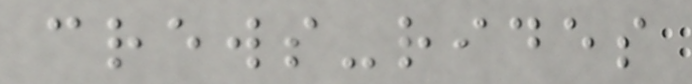crews-rides
